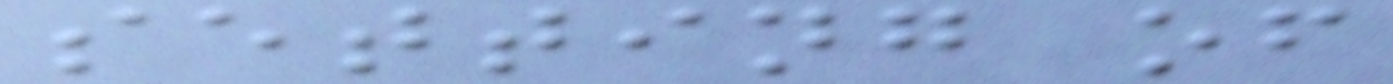setting of
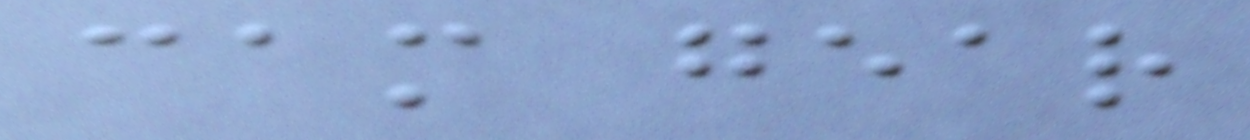cam gear
